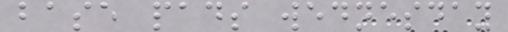base pads wednesday
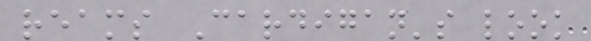reams Cardigan's look
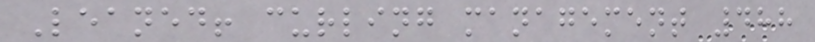Leaned! curling management 488
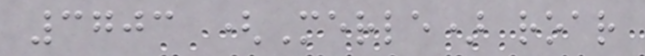3703 (Merle) roar
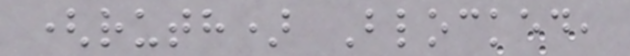(ruth) Blocked,
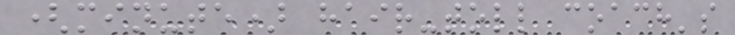(minute) hair-toll coach's
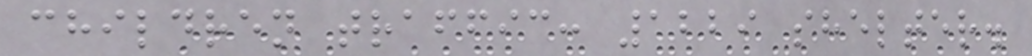children traffic: 1229 shelter.
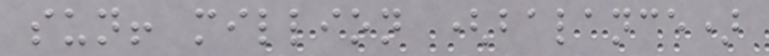sun! million (balance)
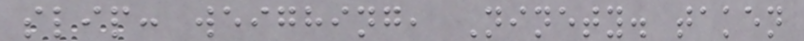slip: weighing, Ninety. taken
